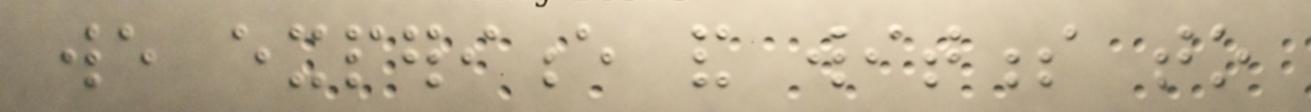we experience and witness to
